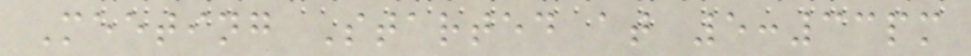Meeting Started at 5:33pm
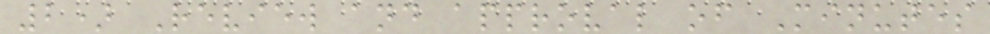2) Review and approval of Minutes
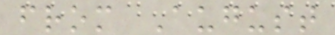from August
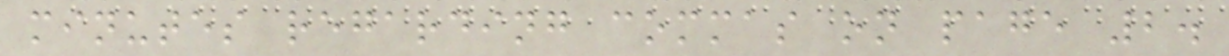minutes regarding commas on page 2.
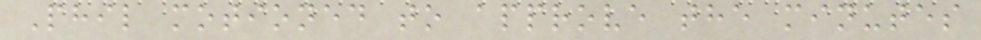Phil motioned to approve the minutes
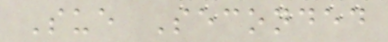Sue Seconded
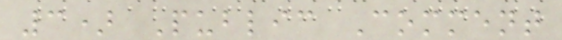3) Public Comment
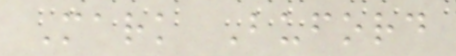Mark Buford
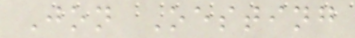Jon Oesting
